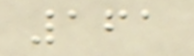161
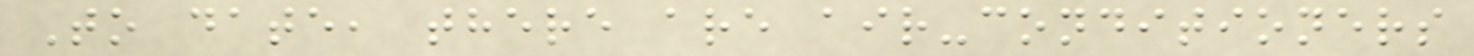To date, there are air-conditioners
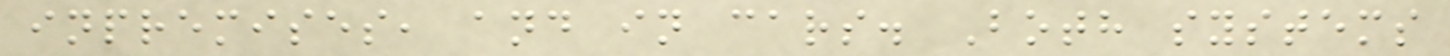inpremises, and in cars. Both systems
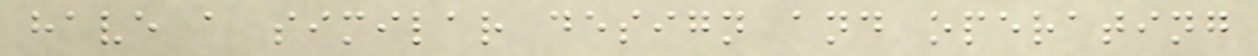have a similar design and operating
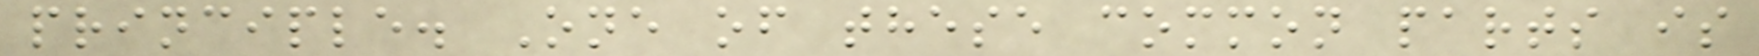principle. One of these common parts is
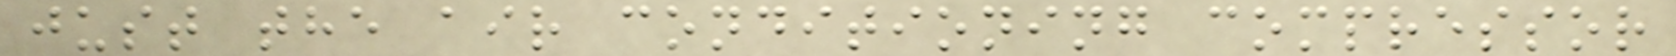just the air conditioning compressor
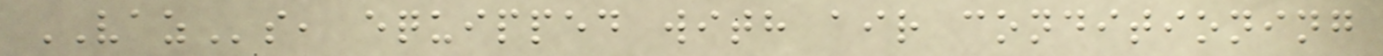VAZs, equipped with air conditioning
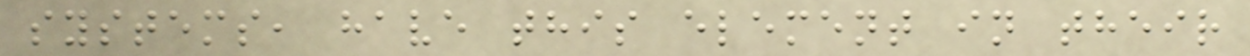systems, have this element in their
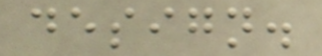design.
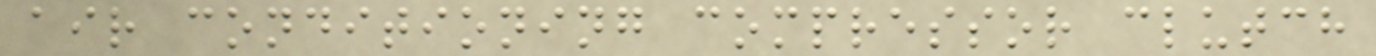air conditioning compressor clutch
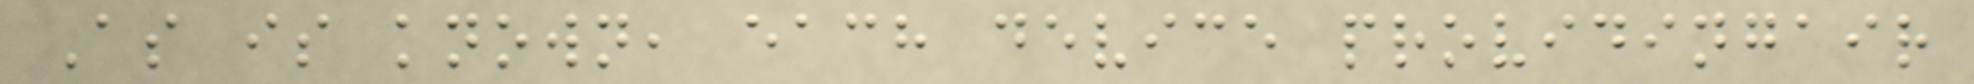As is known, each device providingair
